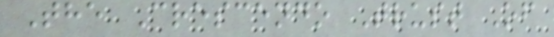The Crescendo Trust Of
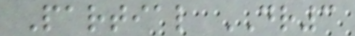Partial DR3
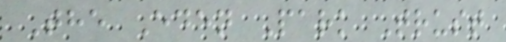The Eden Park Trust
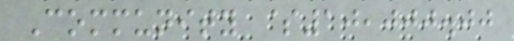Community $10,000.00
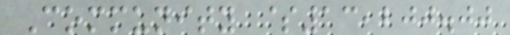Community $13,200.00
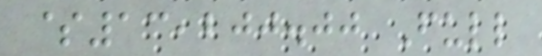$13,200.00 Full
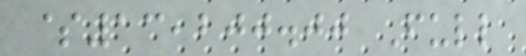$13,200.00 Full
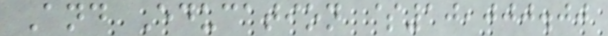And Education $10,000.00
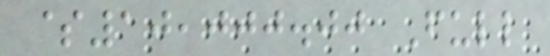$10,000.00 Full
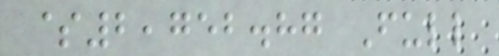$2,752.87 Full
